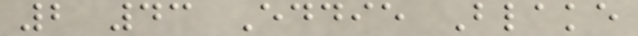2 43 Eddie Blake
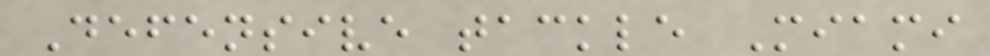Defensive tackle Miami
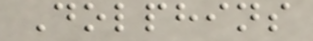Dolphins
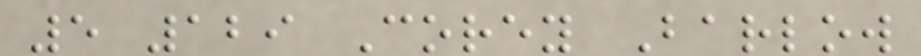5 129 Corey Barlow
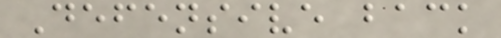Defensive back
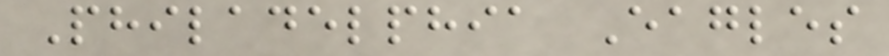Philadelphia Eagles
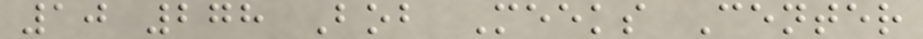10 278 Bob Meeks Center
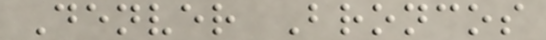Denver Broncos
